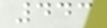443
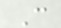C
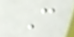C
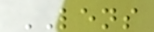LENS
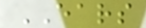EARS
